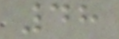48
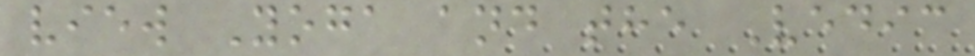view Yoga and the Vedic
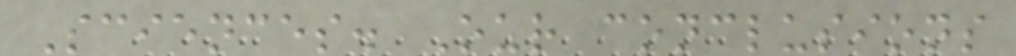Sciences. Our conclusions
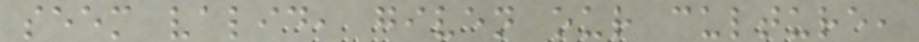seem valid, given our culture,
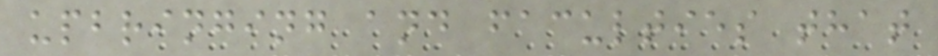upbringing and faculties that
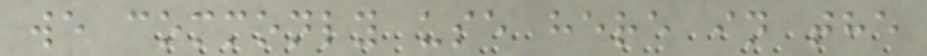we commonly use here in the
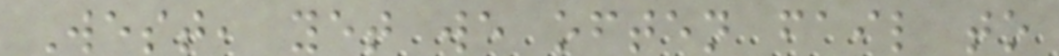West, yet we often fail to
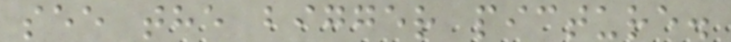see the bigger picture.
